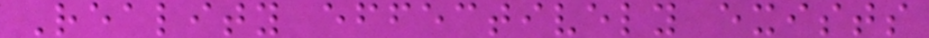Reality effectively exists
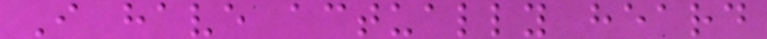I have actually heard
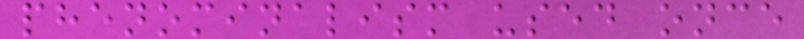phenominalism used once
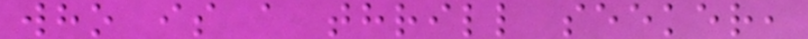who is a thrill seeker,
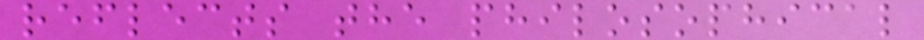reflects the philosophical
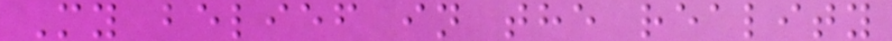My belief in the reality
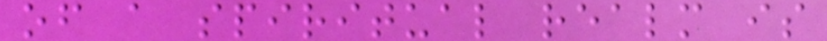of a spiritual realm is
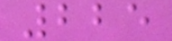225
